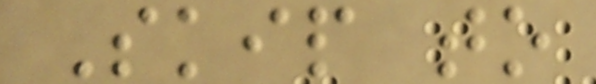Skip to
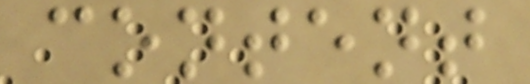content
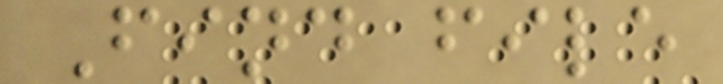Find file
